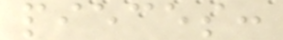pieces:
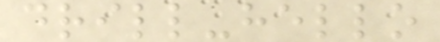drill-hello
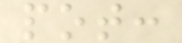pot:
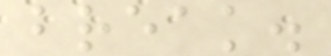break.
